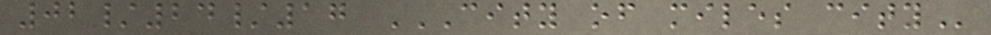02/24/17 CITY OF MILES CITY
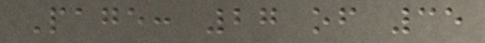Page: 27 of 35
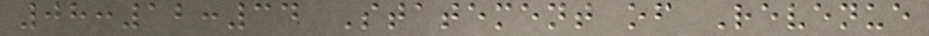08:12:34 Statement of Revenue
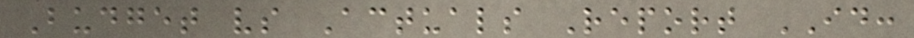Budget vs Actuals Report ID:
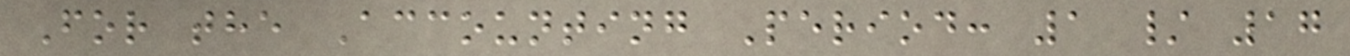For the Accounting Period: 1 / 17
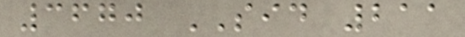3670 SID 211
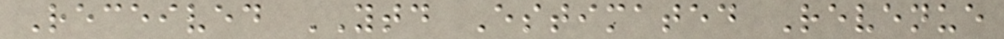Received YTD Estimated Revenue
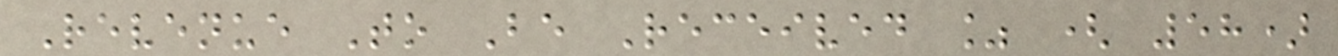Revenue To Be Received % ( 58)
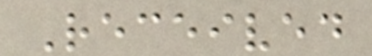Received
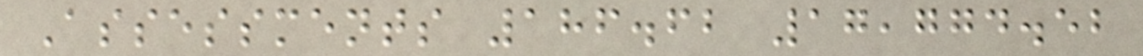Assessments 186.62 17,774.52
